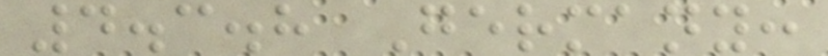4.3.8 Germany:
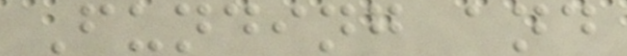Funding and
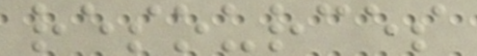resources
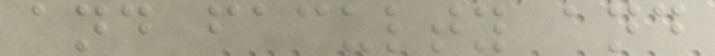and faculty and
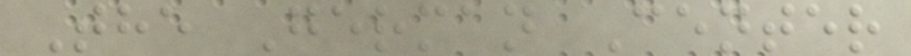The German Center
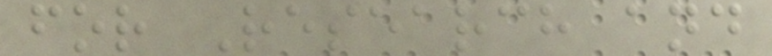for Research and
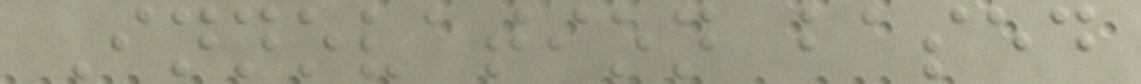Innovation based
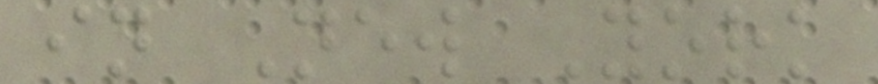in New York
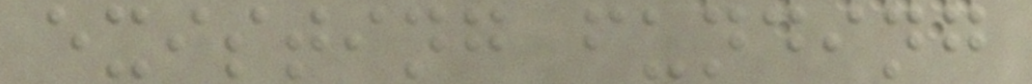existing funding
